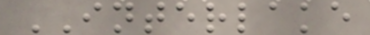INTERLAKE
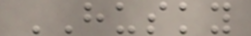HUSKY
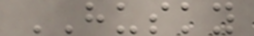HUSKY
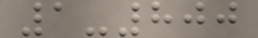1-800
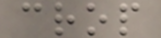crop
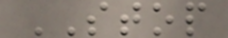STOP
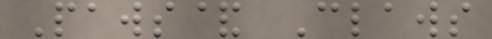Paws& Claws
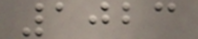1023
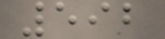592
